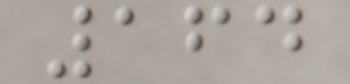164
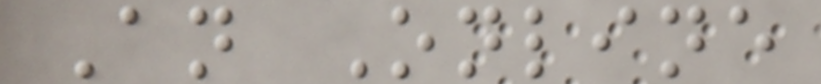An Online
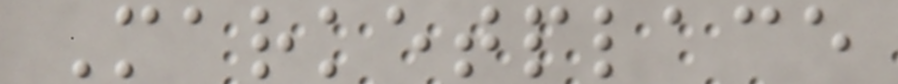Marketplace
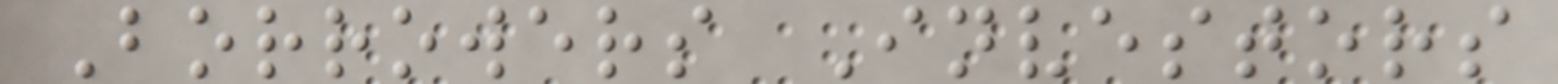Borrowers Investors
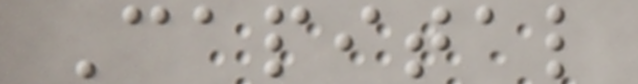Capital
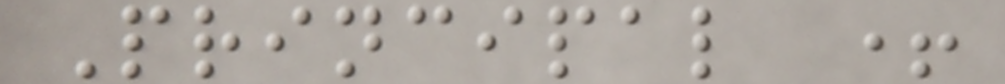Principal +
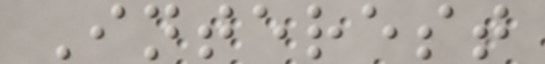Interest
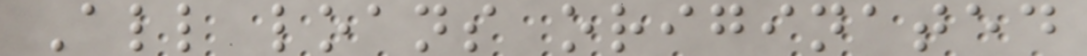All loans originated
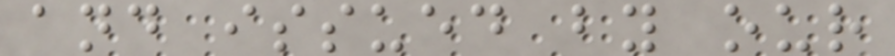and issued by our
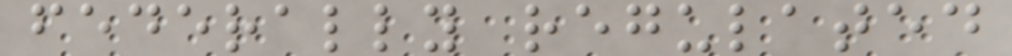federally regulated
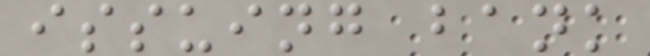issuing bank
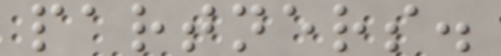partners.
